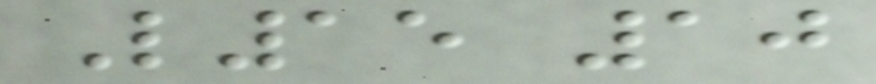L15 10
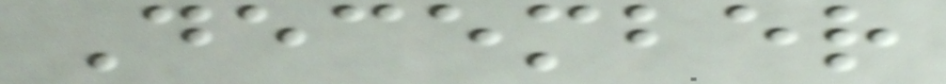December
